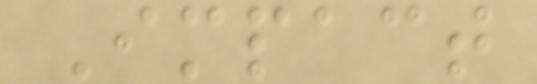Impact
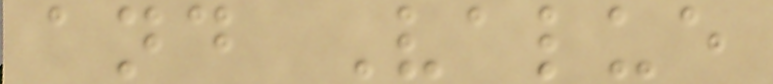and Value
